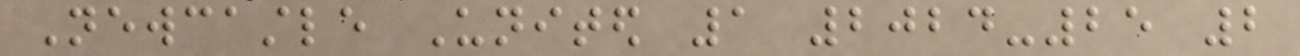Newcastle United 1 2024-25 2
